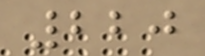220
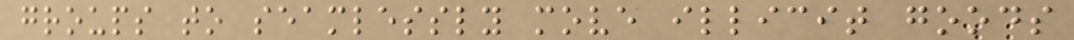groups to seamlessly move illicit goods
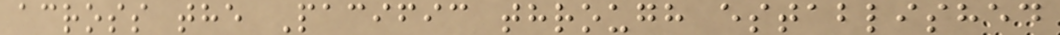across the Pacific through established
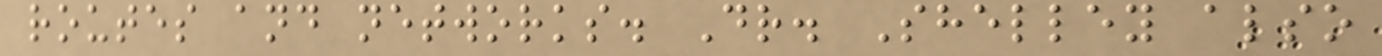routes and networks. Dr. Shelley also
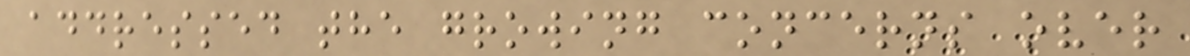addressed the growing concerns over
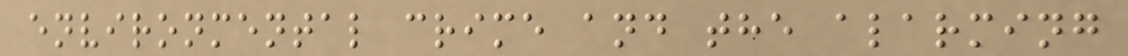environmental crime and the alarming
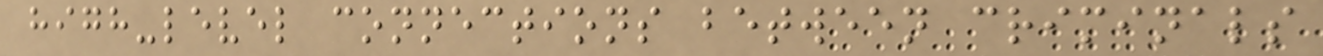high-level connections between criminals
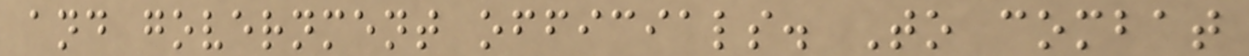and government officials. To combat
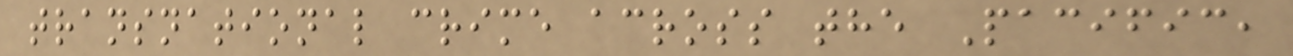transnational crime across the Pacific,
